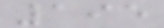195
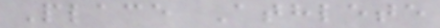Place Athlete
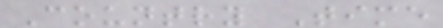Country Time
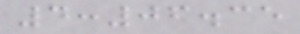4:06.35
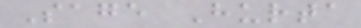Sage Hurta
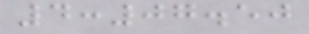4:07.50
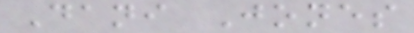Dani Jones
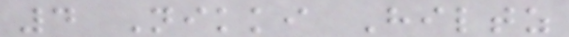4 Nikki Hiltz
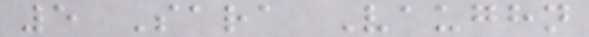5 Sara Vaughn
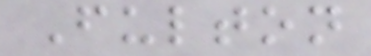Fulton
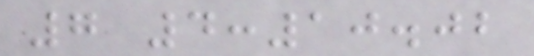7 4:10.02
